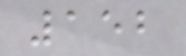152
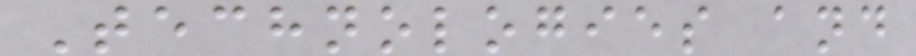Technologies and
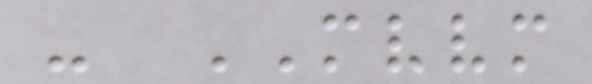- MVVM
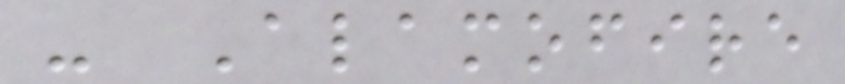- Alamofire
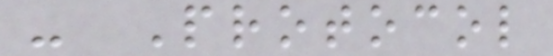- Protocol
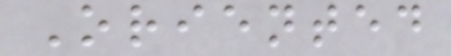Oriented
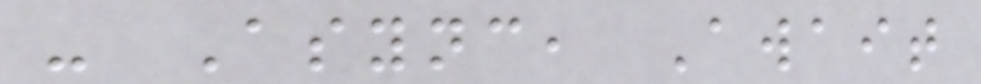- Async, Await
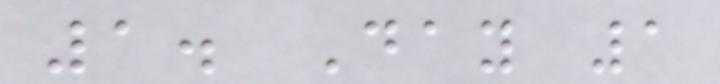1. Day 1
